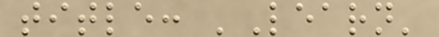title: 'Learn'
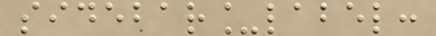sidebar_label:
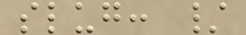slug: /
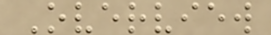Overview
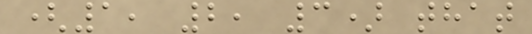(1, 2, 3) that
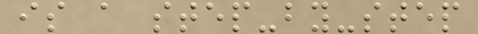is a step-by-step
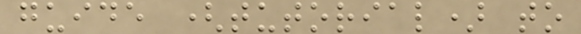guide (tutorial) to
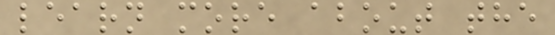learn more about the
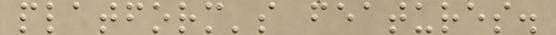platform's features.
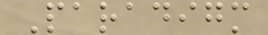Paradigm
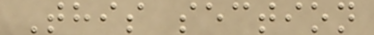This section
